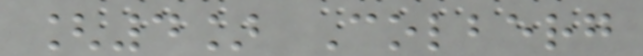[4] Colberg
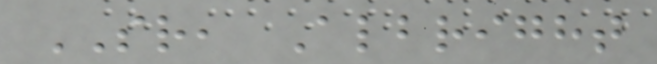SR, Albright
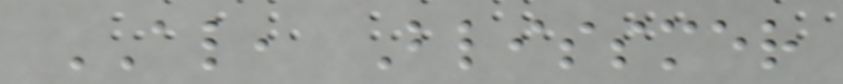AL, Blissmer
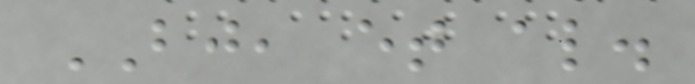BJ, et al.
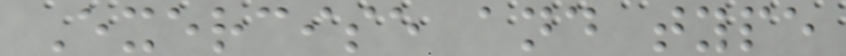Exercise and type
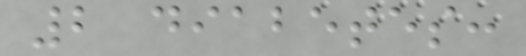2 diabetes:
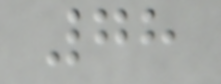78
